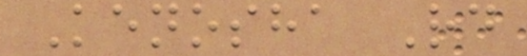Kenosha Rd
